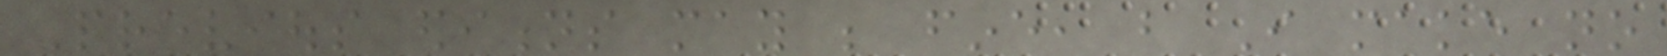Previous editions may be fine, but I make no
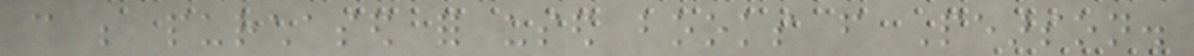can be purchased for used books from Pearson.
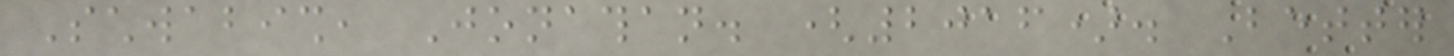Schwabish, Jonathan. (2016). Better
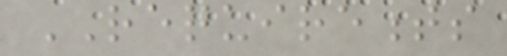REQUIREMENTS
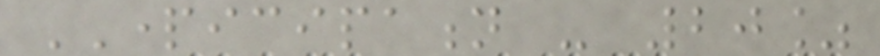PARTICIPATION - 20%
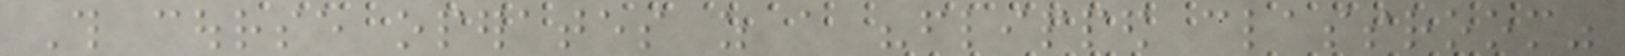This course operates as a "flipped classroom"
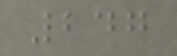247
